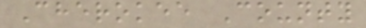Cherokee County
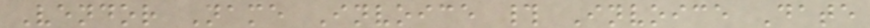Vendor Name Invoice # Invoice Date
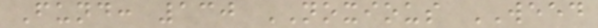Fund: 130 NOXIOUS WEED
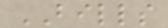BILLS
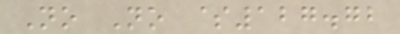No No $127.72
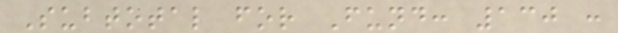Subtotal for Fund: 130 :
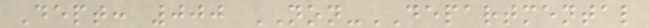Dept: 000 NON-DEPARTMENTAL
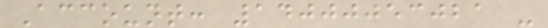Account: 14000053021 -
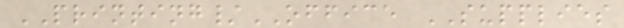PRINTING/OFFICE SUPPLIES
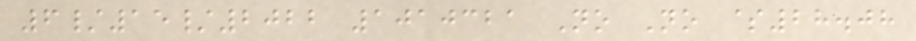6/15/2022 1010321 No No $28.08
